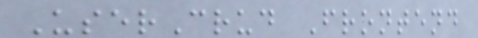UserCrud Frontend
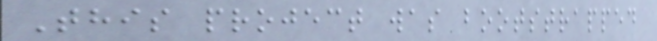This project was bootstrapped
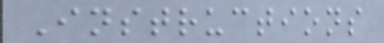Instructions
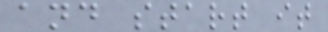and start it
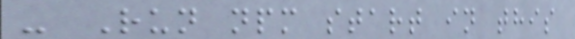- Run npm start in this
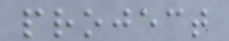project
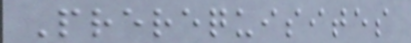Prerequisites
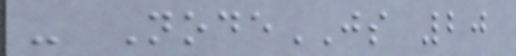- NodeJS 20
